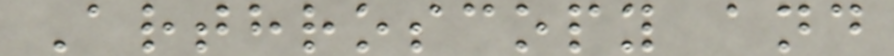Arthroscopy and
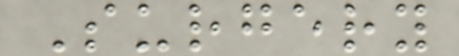Surgery
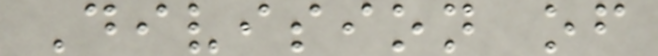Division of
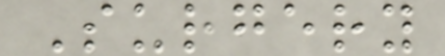Surgery
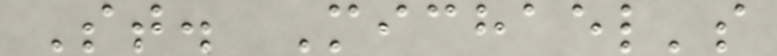St. Michael's
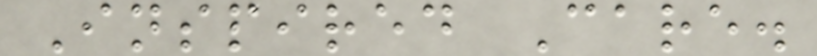Inspired Care.
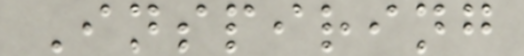Inspiring
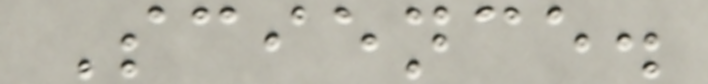Science.
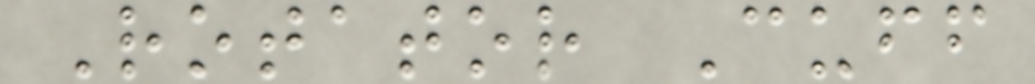Rotator Cuff
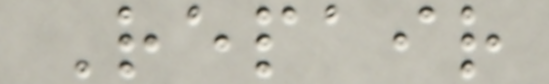Repair
